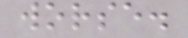worse.
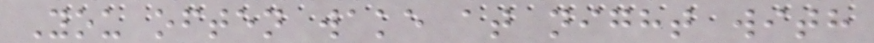You often wake at night with
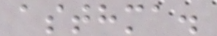asthma.
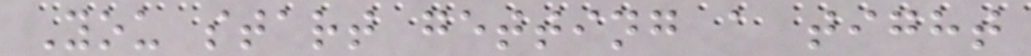You start getting a tight
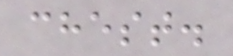chest.
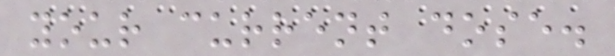your current dose.
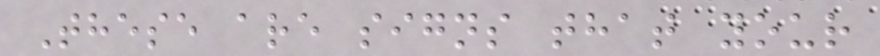These are signs that your
